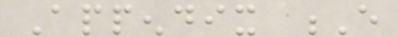Appendix E
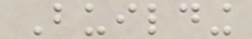Building
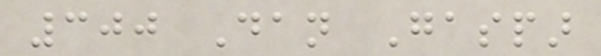300 Dan Gaspar
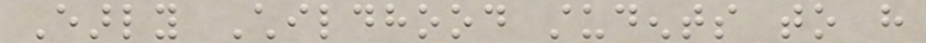Early Childhood students to have
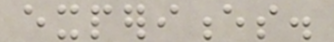experiences.
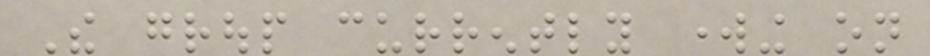The group currently working on
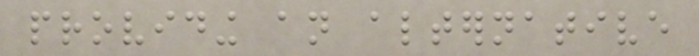providing an alternative
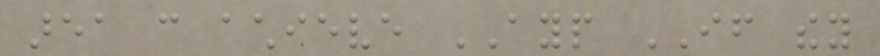area can achieve AYP IF they
